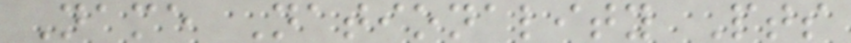Name Nationality Pts
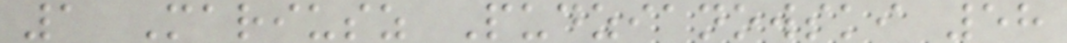1 Mariusz Pudzianowski 58
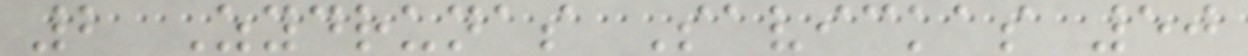2 Zydrunas Savickas 50
